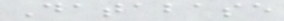Database
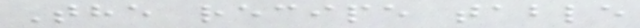The recipe table
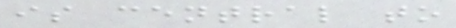is central to
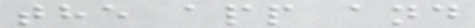the app and
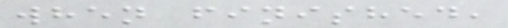when finished,
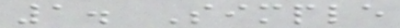1. Simple
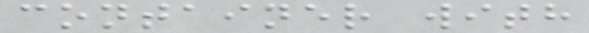container with
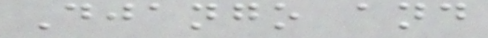Django and
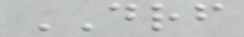DRF
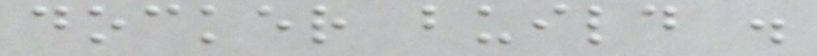docker build .
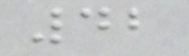42
